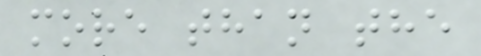more than the
